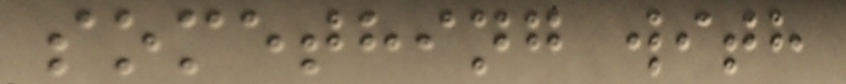something with
